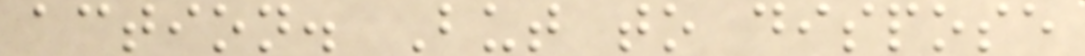action. But to dispose
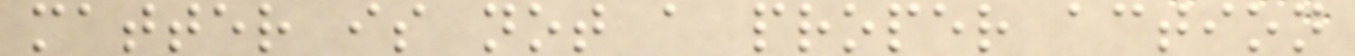matter is not a proper action
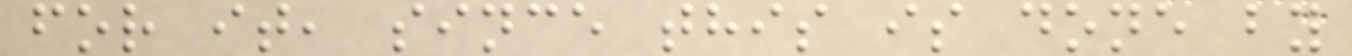for it, since this is done by
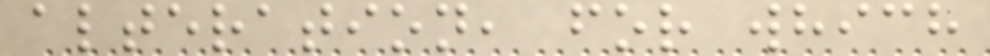alteration, for which
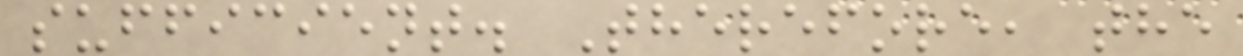sufficient. Therefore, the
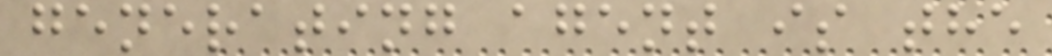generating agent is the
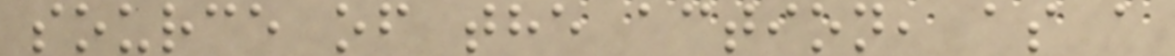source of the action, as a
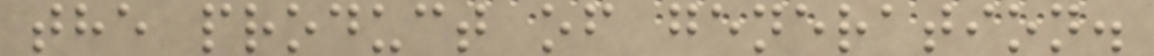the product of generation.
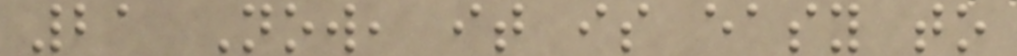21 Now, it is easy to
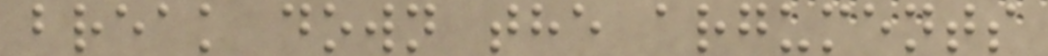break down the arguments
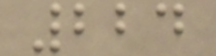224
